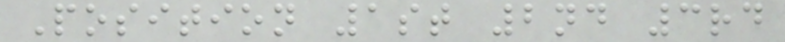Position 1st 2nd 3rd
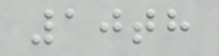10th
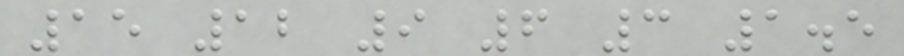15 12 9 6 3 1.5
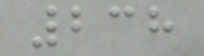238
